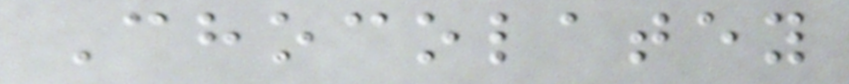Chocolatey
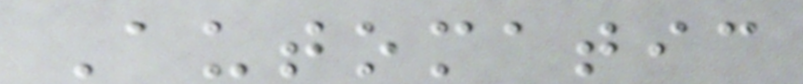Automatic
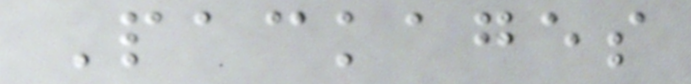Packages
